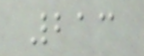213
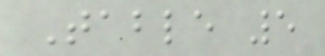Table 5
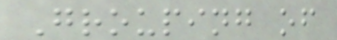Grouping of
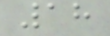18
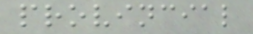provincial
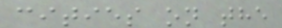cities on the
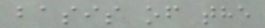basis of the
